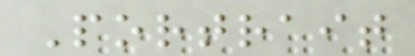Portrait
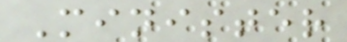Minister
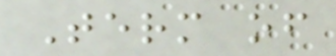Term of
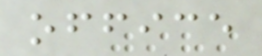office
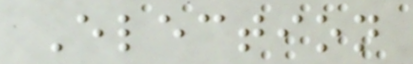Election
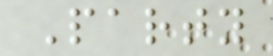Party
